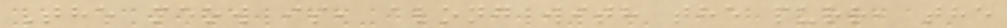The meow is, along with the purr, the
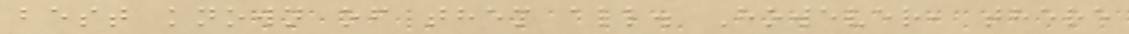best known of them all. However, there
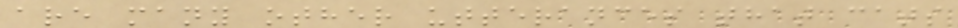are many other utterances that cats
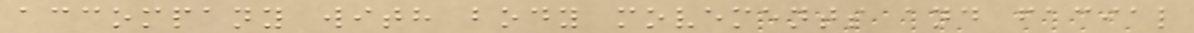accompany with body movements and facial
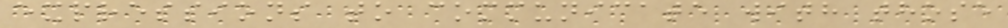expressions to communicate with those
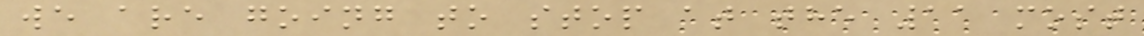we are going to stop at the 11 most
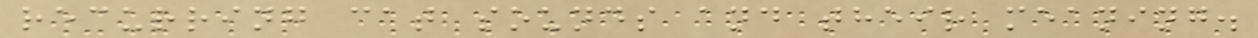recurring cat sounds and their meaning.
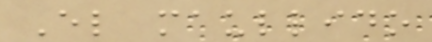El maullido
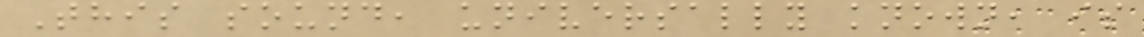This sound, universally known, is
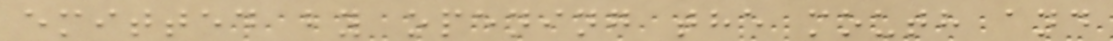emitted by opening the mouth and
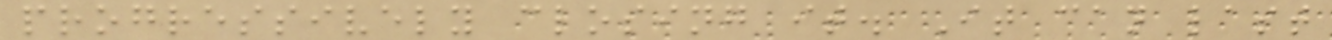progressively closing it. It can last
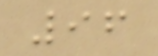96
